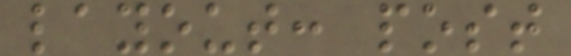layout: post
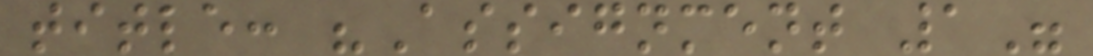title: "Assignment 1"
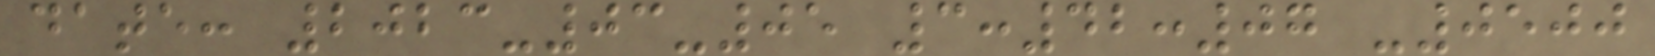date: 2023-03-05 3:42:07 -0500
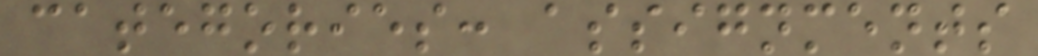categories: assignments
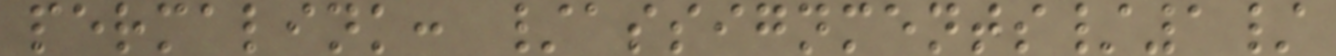permalink: /assignments/1/
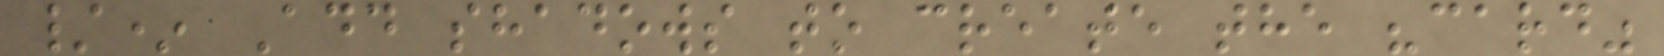/* Add shadows to create the "card"
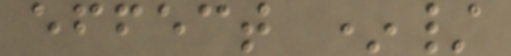effect */
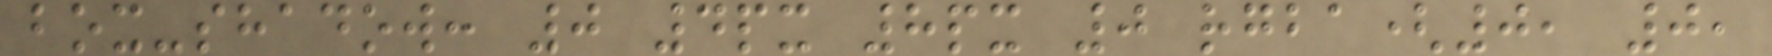box-shadow: 0 4px 8px 0 rgba(0, 0,
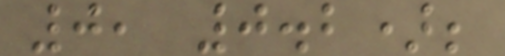0, 0.2);
